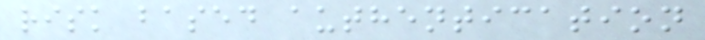risk based authentication
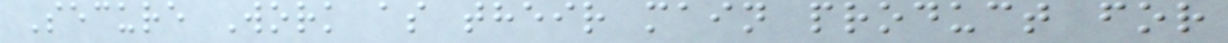Secure Work as their main product for
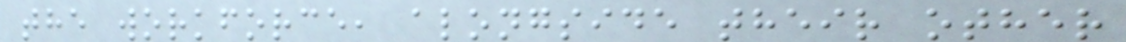the workforce, alongside their other
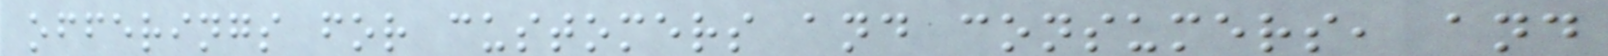offerings for customers and consumers, and
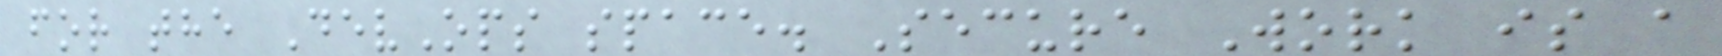for the DevOps space. Secure Work is a
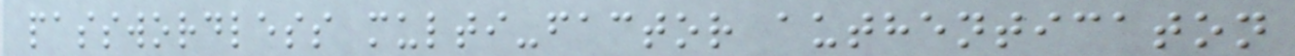passwordless multi-factor authenticaton
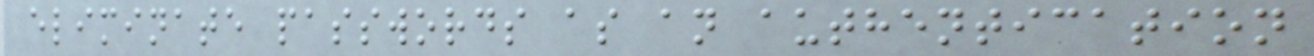eliminate passwords as an authentication
